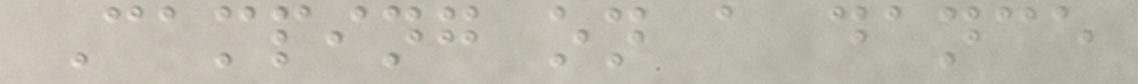Camping on a dance
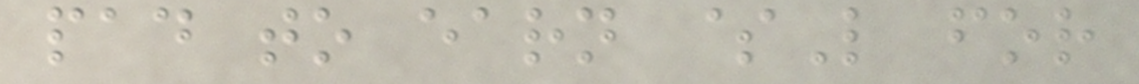pad to earn $L for
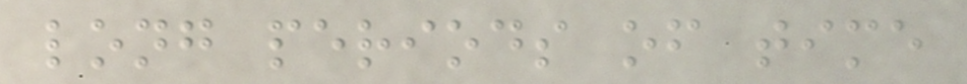long periods of time
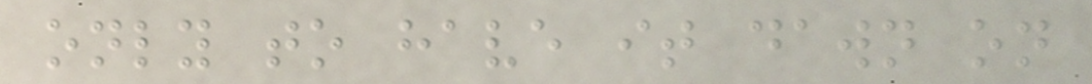only to have it dawn on
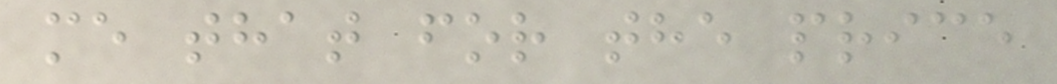me that for the price
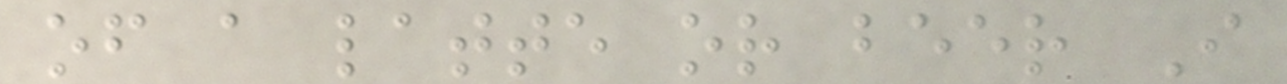of a latte or beer I
